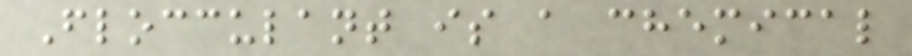Flocculant is a chemical
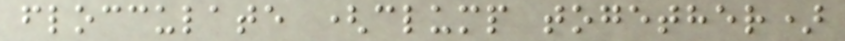flocculate (clump together)
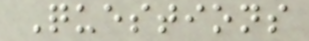Questions
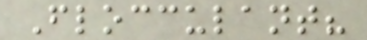Flocculant?
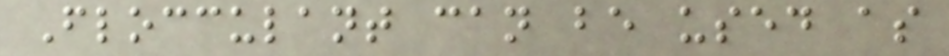Flocculant can be used as
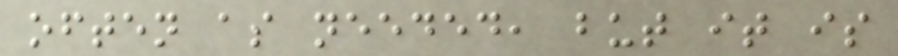often as needed, but it is
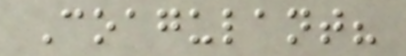Coagulant?
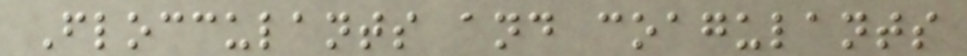Flocculants and coagulants
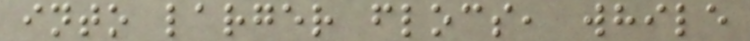into larger flocs, while
